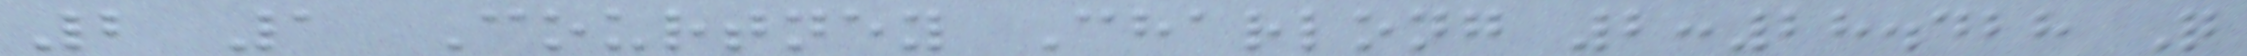2 1 Courtney Charlong 2:28.428 Q
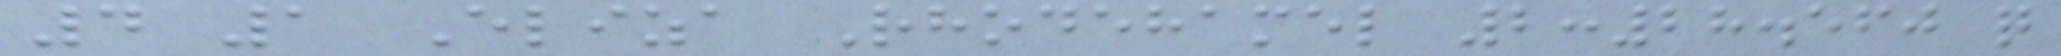4 1 Eliza Rhodehamel 2:28.560 q
